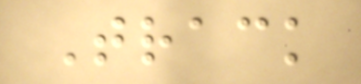Track
